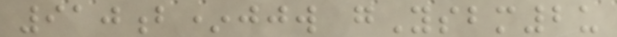910b*jjw gYsbm2u
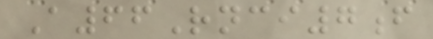A66Rnci7f
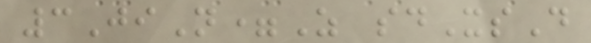3JiN=Z sdXsD
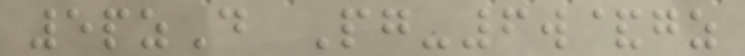5pzD Pg-6w&gz
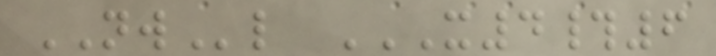NWl X4#6
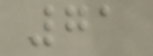71
